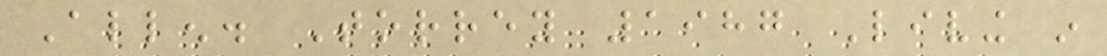Allen. Torrey 1987 Living in
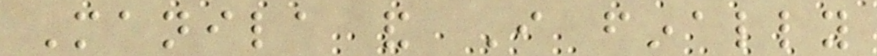Manila and I finally
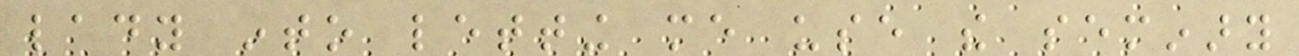lady into letting me use the seminary
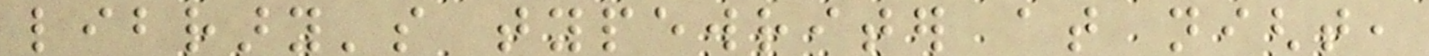library's typewriter at night,
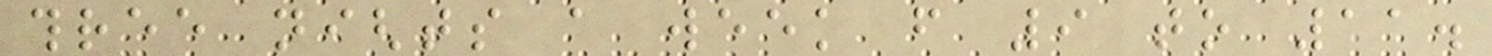three nights a week from 9 to 11.
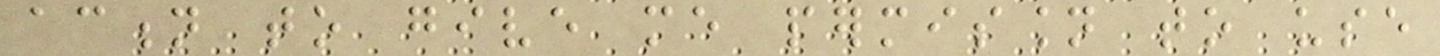action to give me permission to use
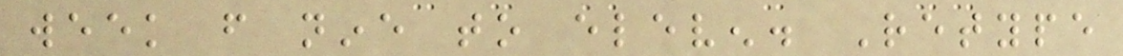week from nine to eleven. Retype
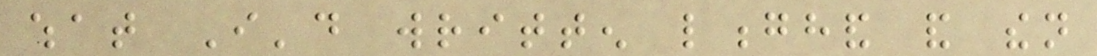what I'd written longhand and then
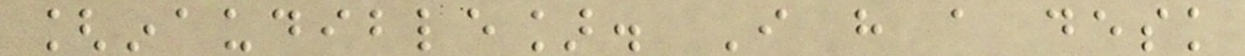[inaudible]. I have a desk
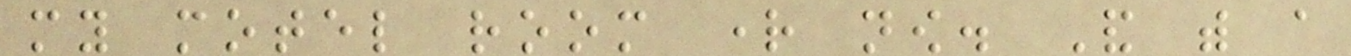my motel room right now. And with a
